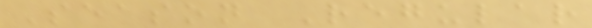Season Regular
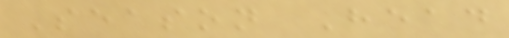Season Head
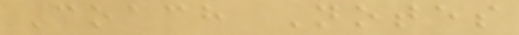Coach Notes
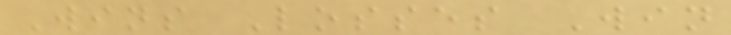Wins Losses Win
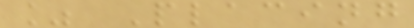% Placing
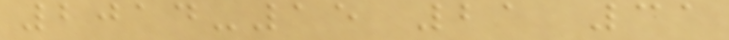2014-15 21 31
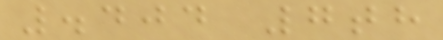.404 7th
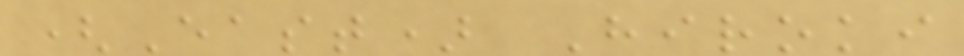(East) Hiroki
